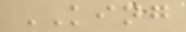KING
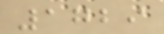1729
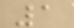1
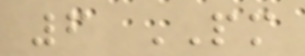6 PM
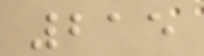215
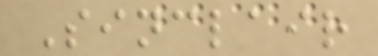Sinclair
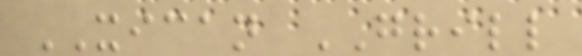XICAN GRILL
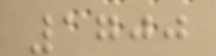1700
